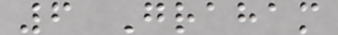6 Graham
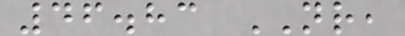46.83 NR,
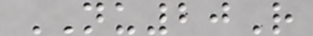NU20R
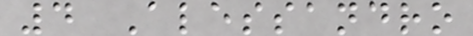4 Alessandro
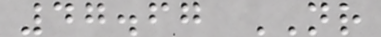47.67 NR
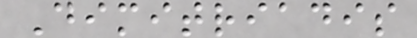Dimitriadis
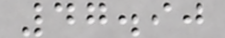47.90
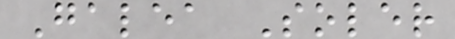Galea Soler
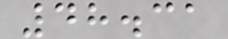48.31
